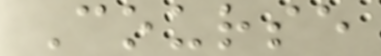Course
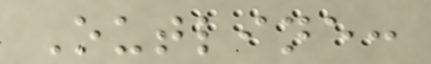Outline:
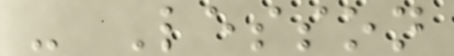- Lesson
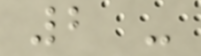2 -
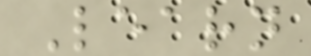Learn
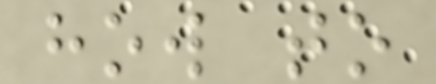how to
